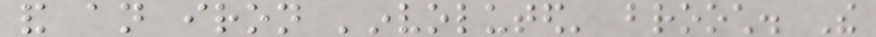and an iron 'involuted' brooch. The
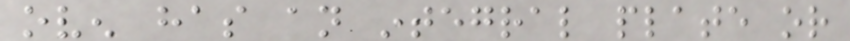oven has an integral plate or
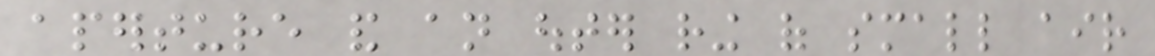aperture and an outer ring of small air
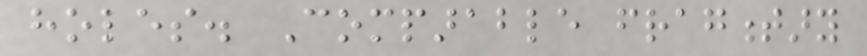holes. Comparable fragmentary
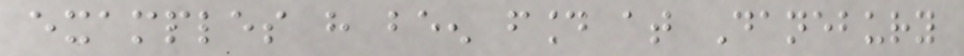examples have been found at Danebury
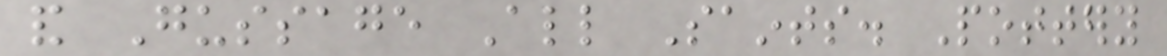and Gussage All Saints. Pottery
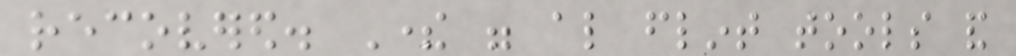recovered. There were also flint tools and
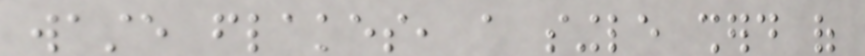waste flakes, a single sherd of
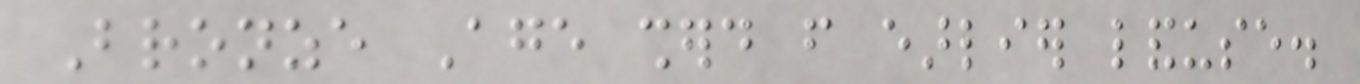Bronze Age sherd from earlier landuse.
